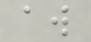aw
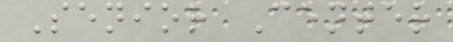Senior Center
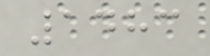1483
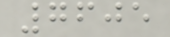7605
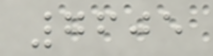7605
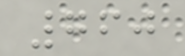760
